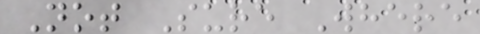Not Sure Where
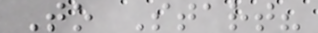To Start?
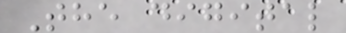The digital
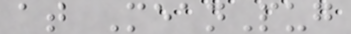at MeanPug
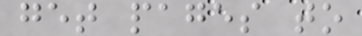get pages to
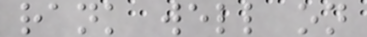rank well on
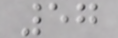57
